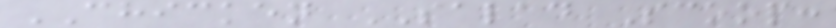CHICKEN SALAD Scoop:
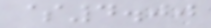$4.00
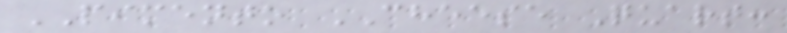PIMENTO CHEESE Quart:
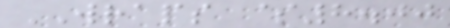WRAPS $8.00
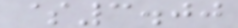$3.00
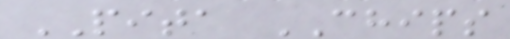PITA CHIPS
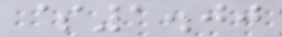$1.00
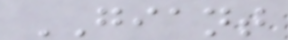GIANT
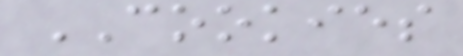COOKIES
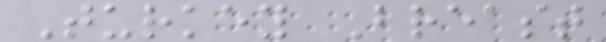Turkey Breast
